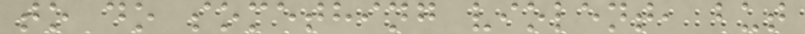to do something violent, but
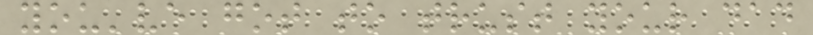you've got to trust your dad
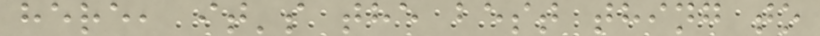here, it's the best thing to
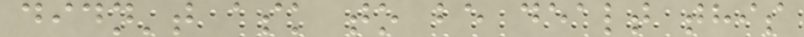didn't ask to be dealt this
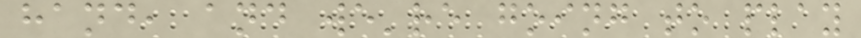hand, and we're going to play
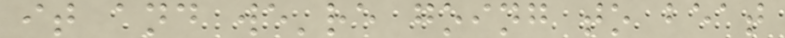it and we're going to beat
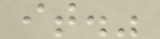it."
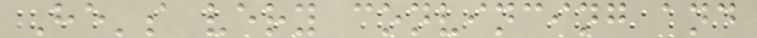He's very convincing and
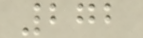272
